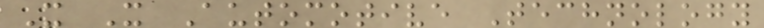X X Automotive Technology
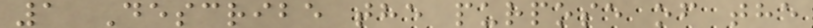1 Describe the purpose of the
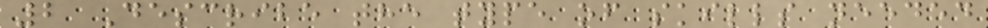2 Describe the type of skills needed
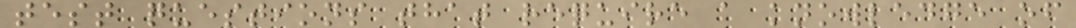test questions that require a knowledge of
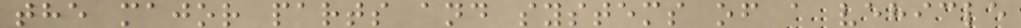the major parts and systems of a vehicle
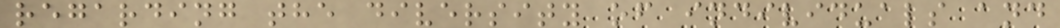regarding the diversity of individuals and
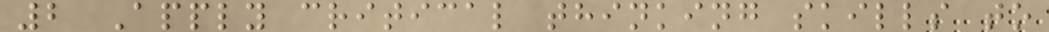2 Apply critical thinking skills to
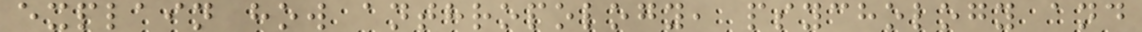explain how anthropology, psychology and
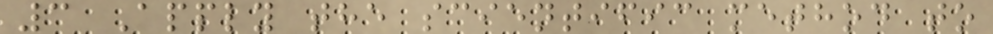3 Apply the scientific method to
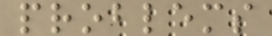problems
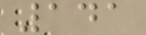141
